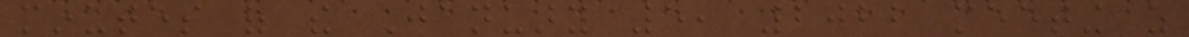minutes of the January 5, 2022 meeting as
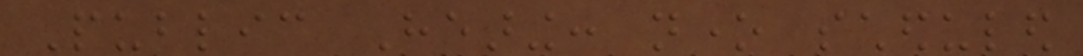Public Hearing: none scheduled
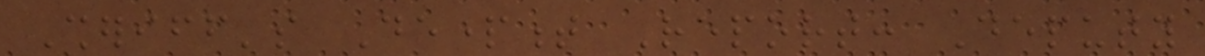Sheriff's Department Report: Deputy
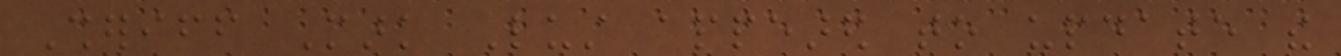Sheriff Mark Lust appeared to update the
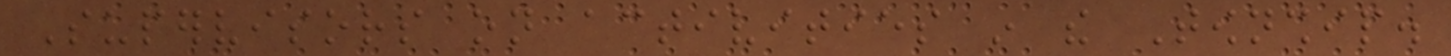Supervisors on activities in the Township.
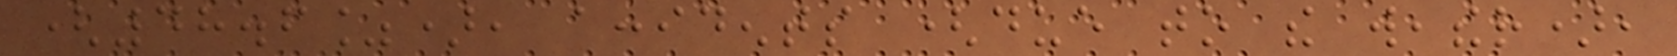(48.6%), accidents (due to the weather),
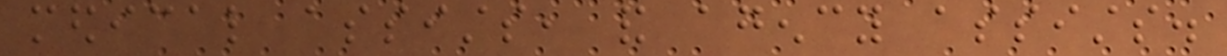medical assists, and agency assists.
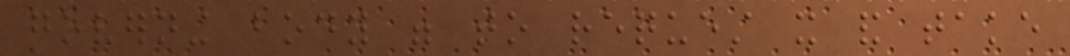governing body were to request it and take
